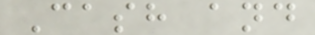Cash and
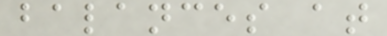balances at
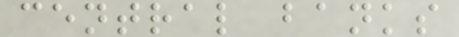central banks
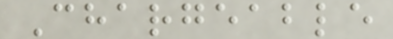Chargeable
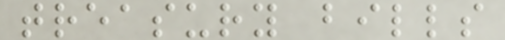treasury bills
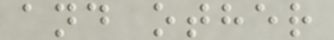and other
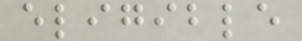eligible
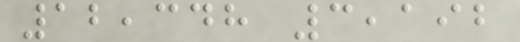12,348 3,192
